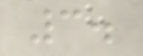3.
